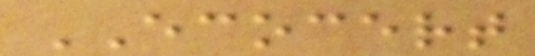ECOCERT
